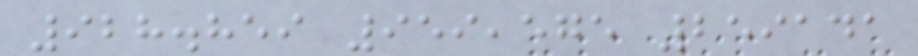928.859 959,575 259141
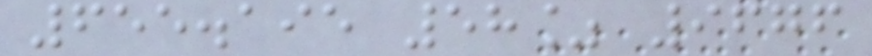655.195 58% 9676
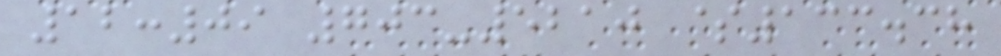12:09 703-5210 $133.38
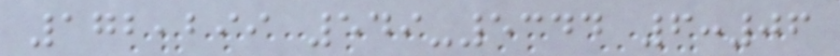172,299 549-5344 6:06
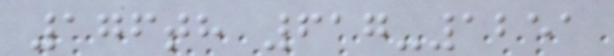176th 617-1251
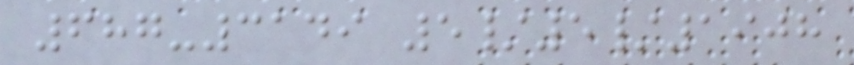687-3149 5/5/1908
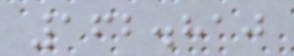162.810
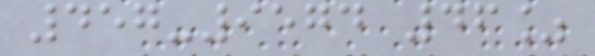457-9574 46%
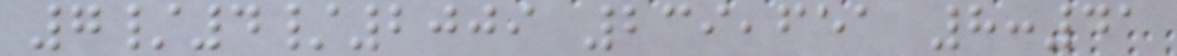7/4/2009 239,651 8:41
